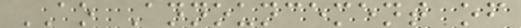AO Announcement of
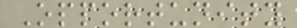Opportunity
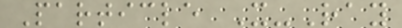Particle X-Ray
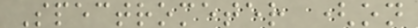Spectrometer (on
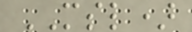MSL)
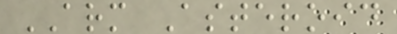ARM Asteroid
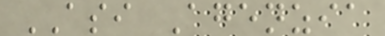ASI Agenzia
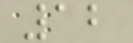12
